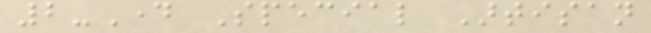2-Day Special Artisan
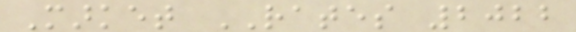Market RATES 2022
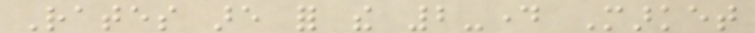Rates are for the 2-day Market
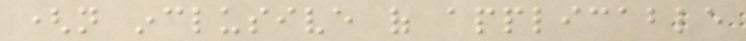(not inclusive of applicable
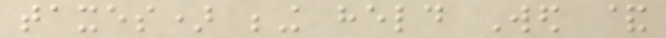taxes) being held Wed &
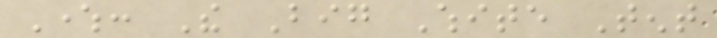Where: The Big White Tent
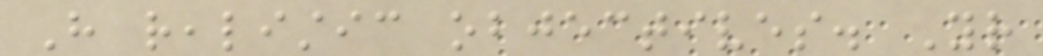Have realistic objectives. Your
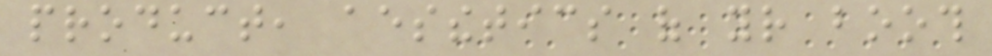product, aesthetics of your booth
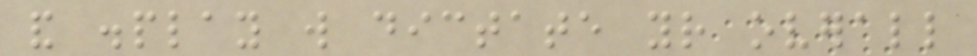and display will dictate your overall
